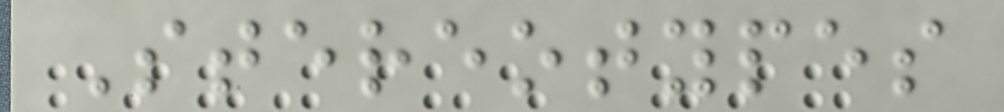Stereotypes
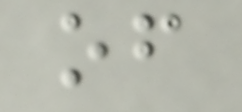of
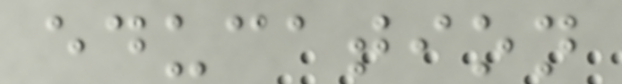education
